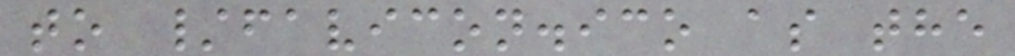to /favicon.ico as the
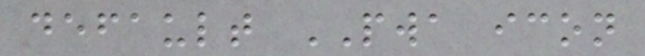default PWA icon
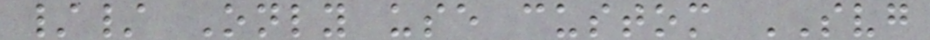// Only use custom SVG
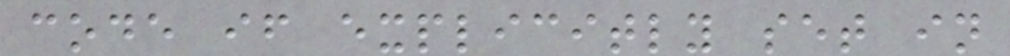code if explicitly set in
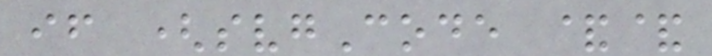if (svgCode &&
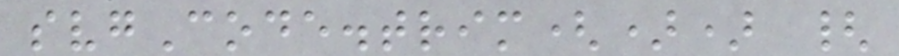svgCode.trim()) {
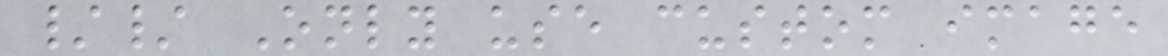// Only use custom image
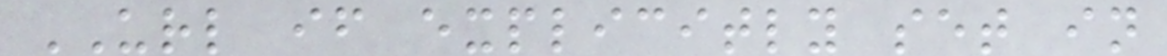URL if explicitly set in
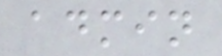admin
